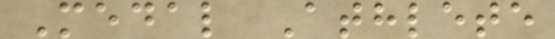Medal Athlete
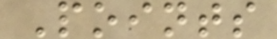Points
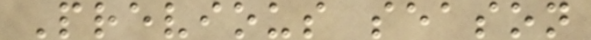Previous season
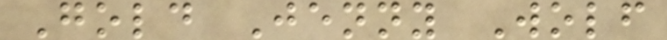Gold Jenny Wolf
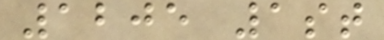1205 1st
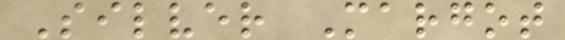Silver Margot
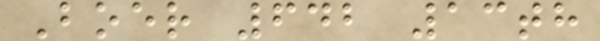Boer 642 13th
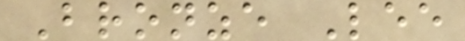Bronze Lee
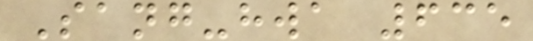Sang-hwa 635
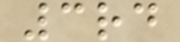3rd
